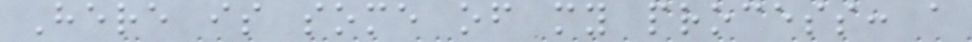Here is some of my process: a
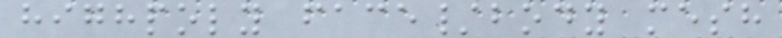highpoly face/body mesh
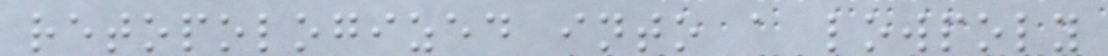retopologized into a lowpoly
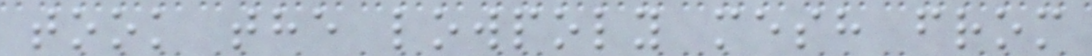took the lowpoly mesh from
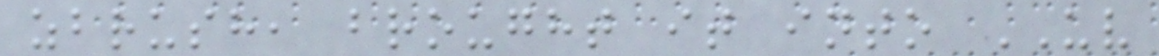zbrush, brought it into UV
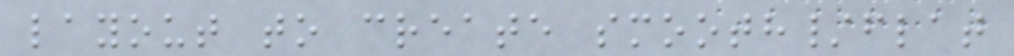layout to create smooth/flat
